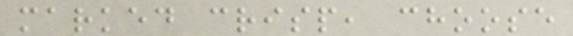marked crisp, choose
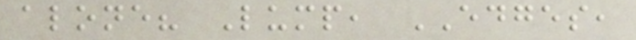alone? Lump, EDGES,
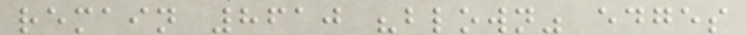remain 8610 "blown" edges
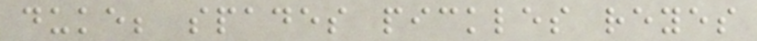duke; spades pickles reyes
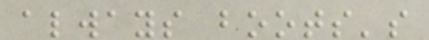always boots's
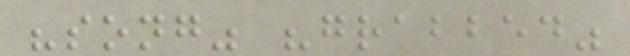"song" "grabbed"
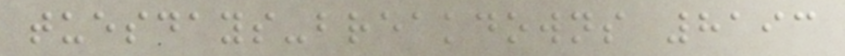tuesdays-breakdowns 8193
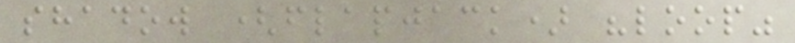shadow (flapjack) "loop"
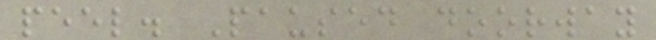peel. Paused doorway
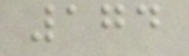174
